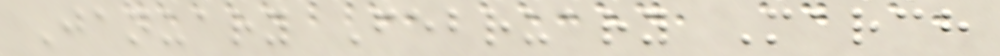January February March
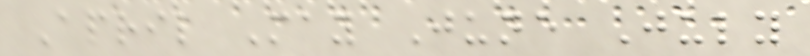April May June July
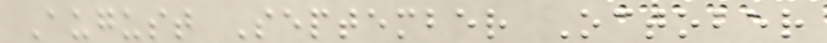August September October
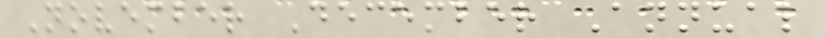November December Annual
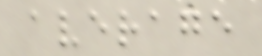average
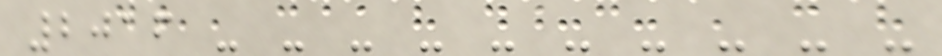2016 - - - - - - - - - -
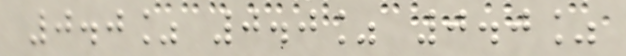0.0% 0.0% 0.0%
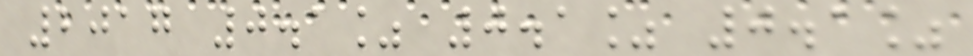2017 0.1% 0.1% 0.1%
